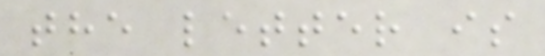the letter is
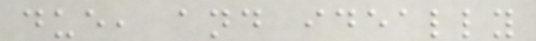due, and ideally
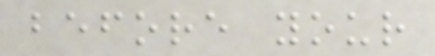before your
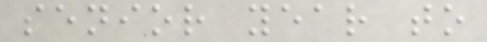senior year to
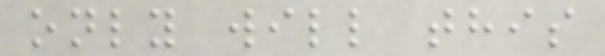only will this
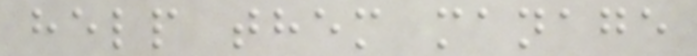help them manage
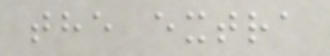the extra
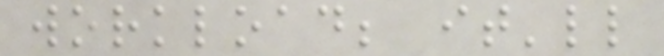workload; it'll
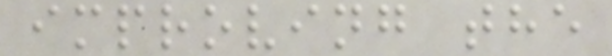improving the
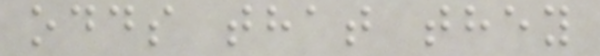odds that they
